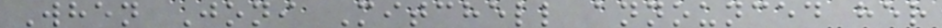When Joni Mitchell announced her
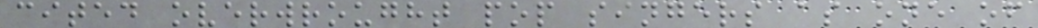cited overwrought pop singers as one of
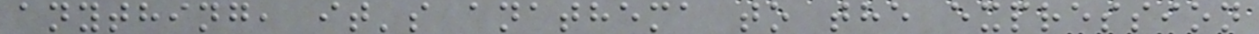anything, it's anathema to the expression
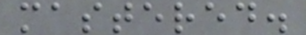mastered.
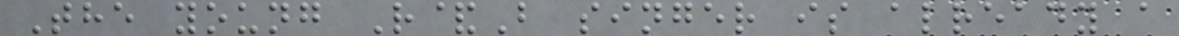The young R&B singer is already a
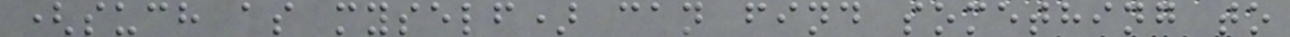(such as myself) can find something to
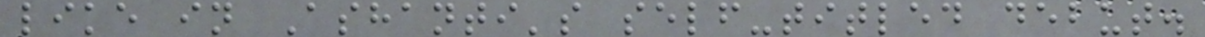like in Ashanti's self-titled debut.
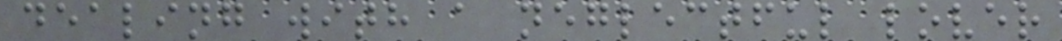dealing with a neglectful lover
